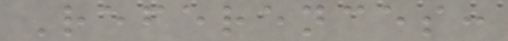References:
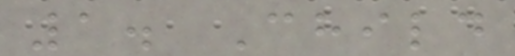1. Child
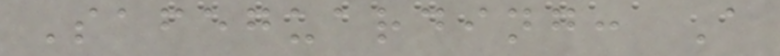Safeguarding: A
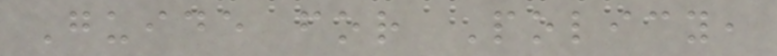Guide for Policy,
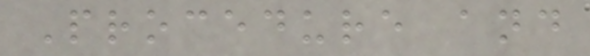Procedure and
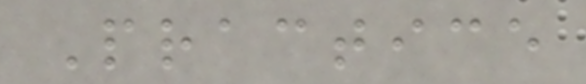Practice
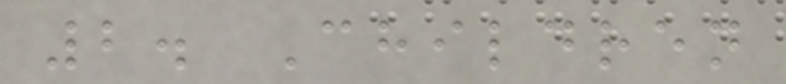2. Children
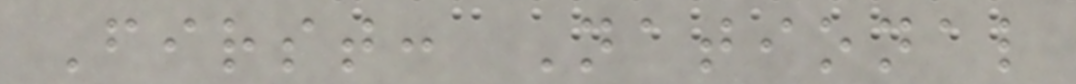First: National
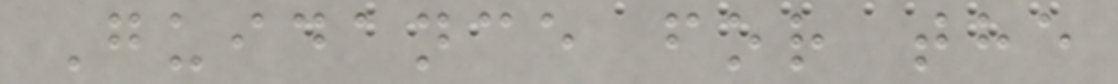Guidance for the
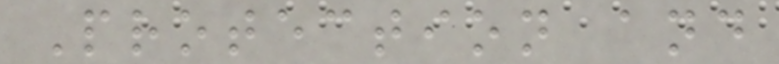Protection and
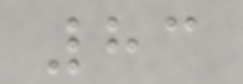83
